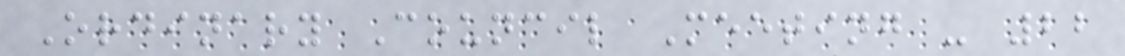Ordinary Council Meeting - 22
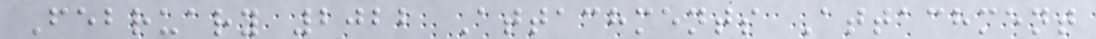February 2022 Attachments Attachment
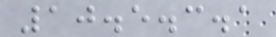10.5.3.1
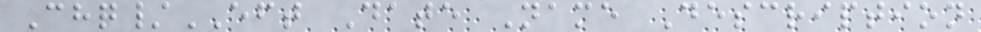Chq/EFT Date Name Description
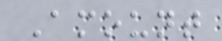Amount
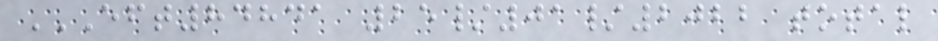EFT84841 25/01/2022 TOTAL
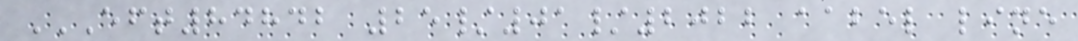EFT84842 25/01/2022 AABEL LINE
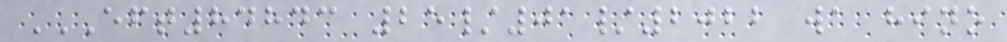EFT84843 25/01/2022 WA HINO
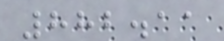882.11
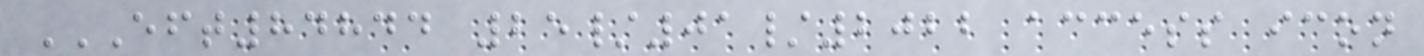EFT84844 25/01/2022 ACCESS ICON
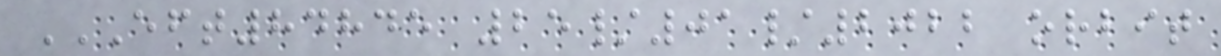EFT84845 25/01/2022 ORBIT
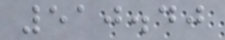510.40
